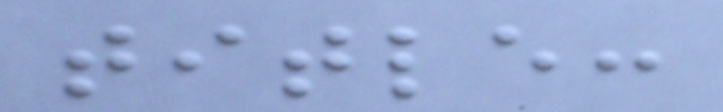title:
